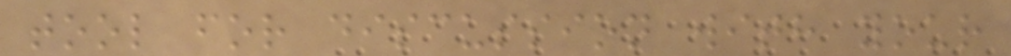tool for discussion with your
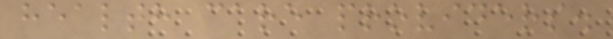health care providers.
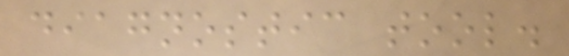diagnostic tool.
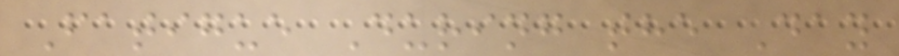Fatigue During the Day
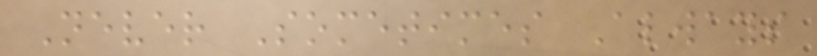Never Sometimes Always
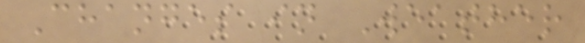Changes in Weather
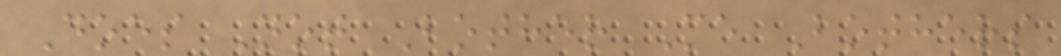Does Not Bother Me Bothers
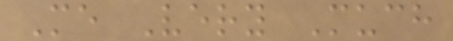Me Very Much
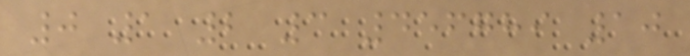0 1 2 3 456789 10
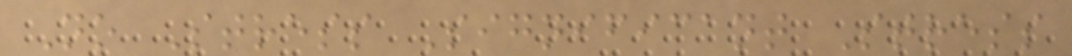No Stress Significant Stress
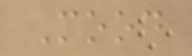Mood
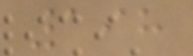198
